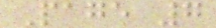Page 7
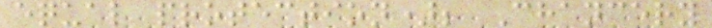equal protection); Chancery
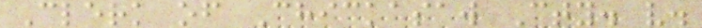Clerk of Chickasaw Cty. v.
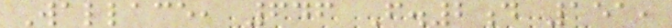Wallace, 646 F.2d 151,
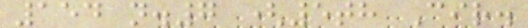154 n.7 (5th Cir.
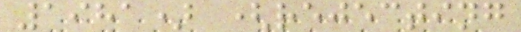1981) (rejecting
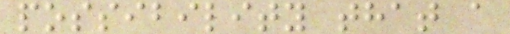possibility that a
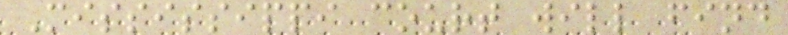Mississippi court will find
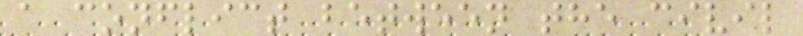a conflict between the civil
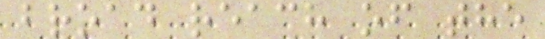broad reach of the
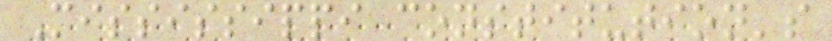Mississippi constitution's
